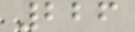226
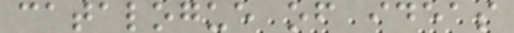catalogue of ideas
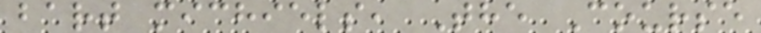bart michiels, The Course
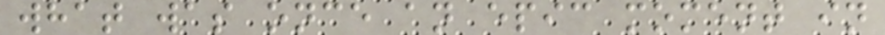what was once an epic moment in
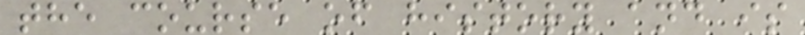the course of history and is
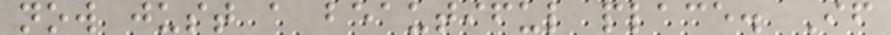now just a beautiful place. If
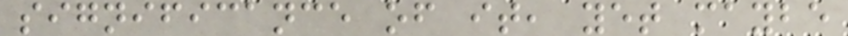significance of it, yet maybe
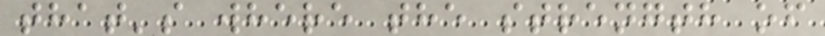that's where the strength of
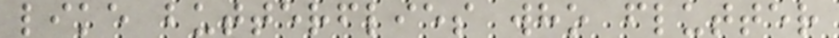like butterflies who flutter
